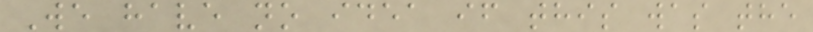We have no idea if this was the
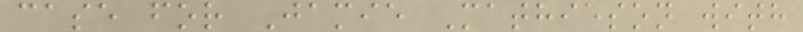case for Jamie Mathieson with
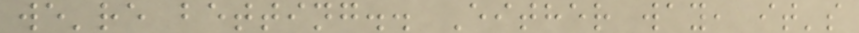we're betting.. Either way, it's
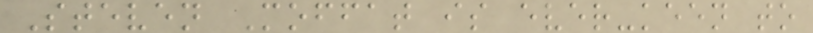Steven Moffat is ever-keen to
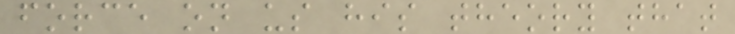force on us his theory that
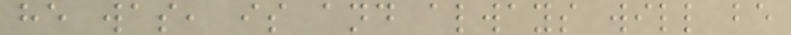he was, is and always will be
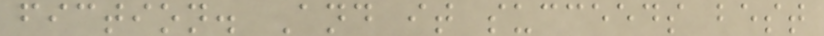fiction. And it succeeds best
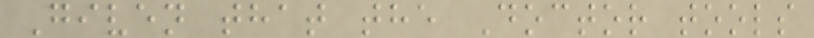Given that the Doctor tools
